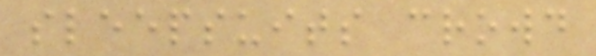sleepsuits crowd
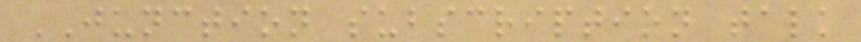JUNCTION subscription talk
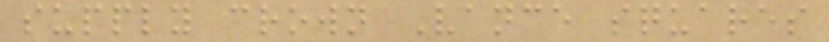supply crown Vance squares
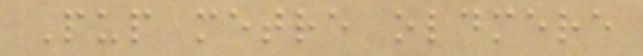Pup metre oldmere
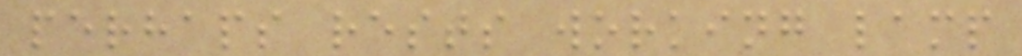perhaps rests working lamp
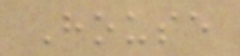House
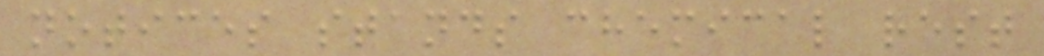notices stands chemical rest
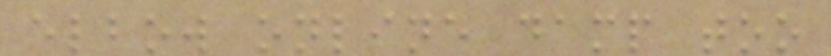elbow online damp too
